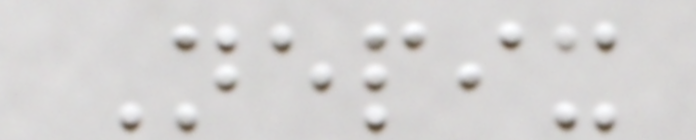Nepix
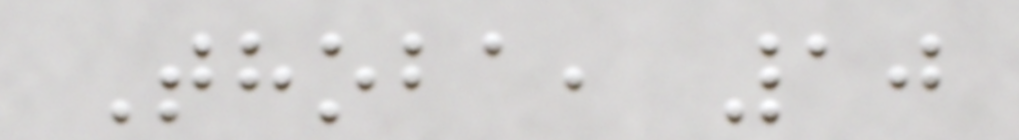Thoba, 10
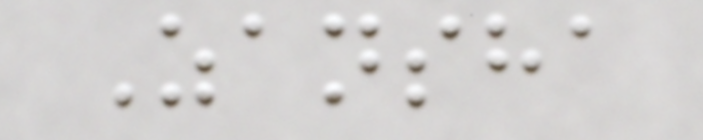Zansha
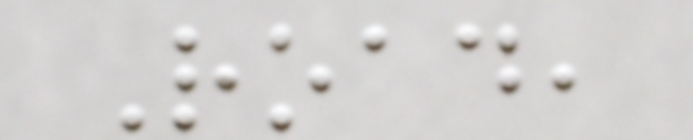Road,
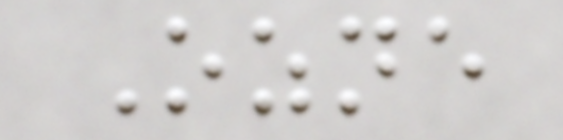Ozne
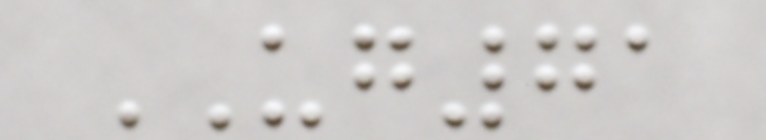UG71
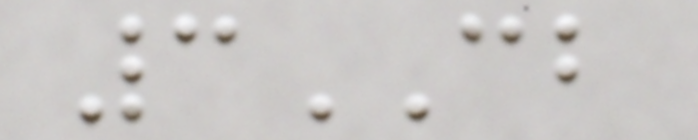3CB
